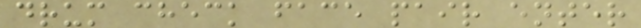drum check face pair enter
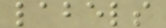labels
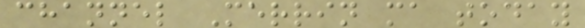channel Merrin ma today
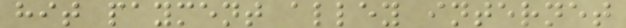hit payment alley internet
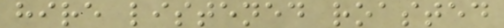hire listened roasted
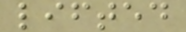lifted
